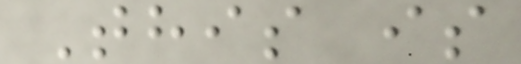This is
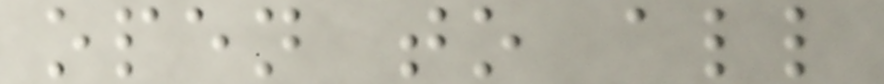open to all
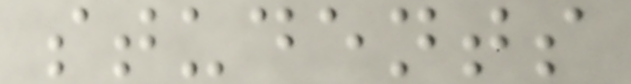students
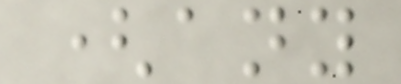(any
